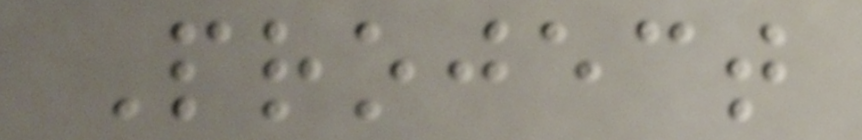Project
